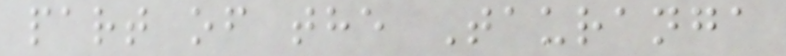part of the Tauranga
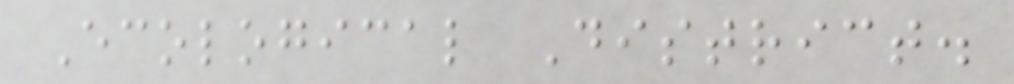Ecological District.
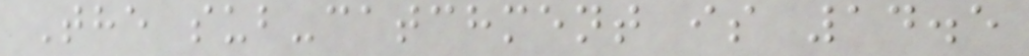The sub-catchment is 14.5
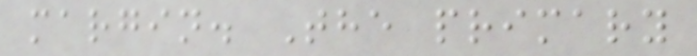margin. The primary
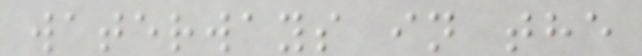waterways in the
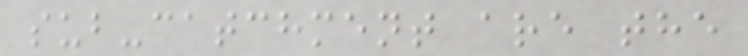sub-catchment are the
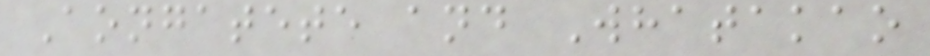Aongatete and Whatakao
